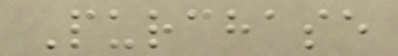Purchase
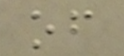of
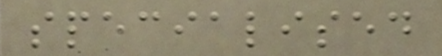specialised
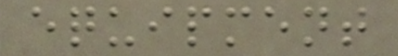equipment
